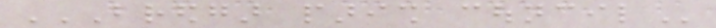BREDGAR PARISH COUNCIL
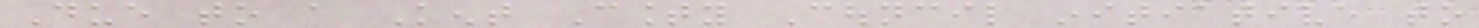Due to a Kent County Council initiative to
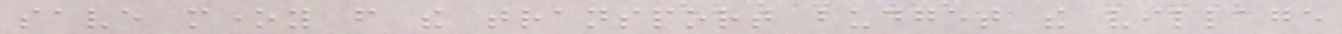save money from the transport budget the village
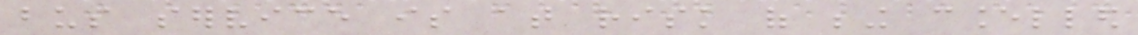bus service is at risk of being cancelled
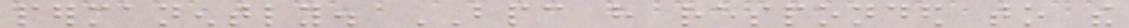permanently. BPC have responded to the
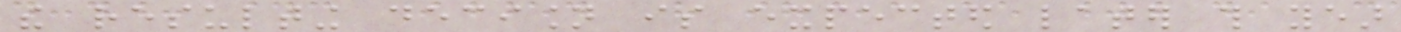the resulting decision is expected later this year
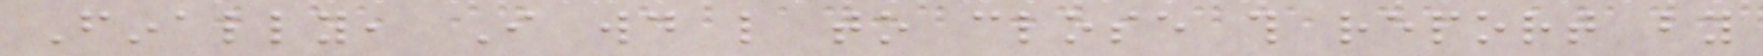Finally, I would like to close this report by
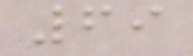69
